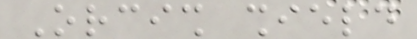Orcish shield
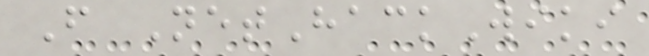From NetHackWiki
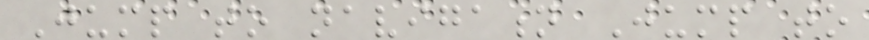Jump to navigation Jump to
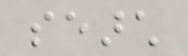search
